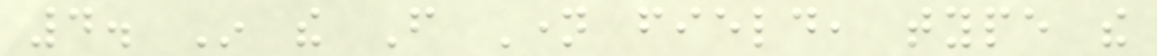4. In the From Name field, type the
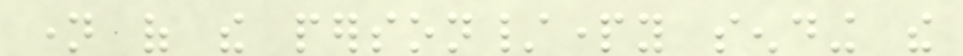name of the person/party sending the
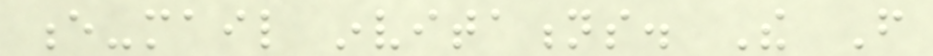e-mail invitations. The From
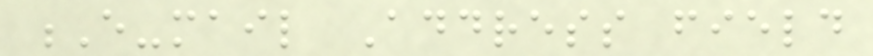E-mail Address field
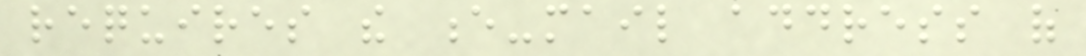requires the e-mail address of
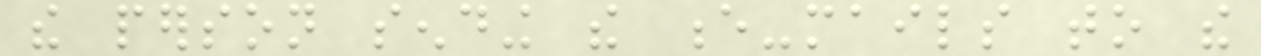the person sending the e-mails to the
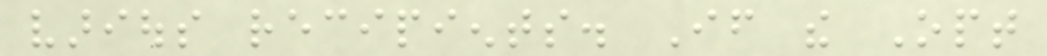various recipients. If the Opt
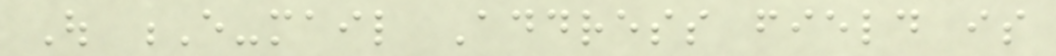Out E-mail Address field is
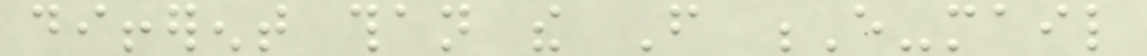different than the From E-mail
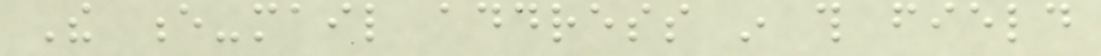The e-mail address in this field
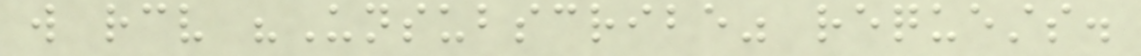will receive "Unsubscribe" requests.
